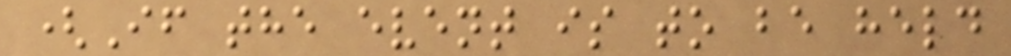(If the event is to be held
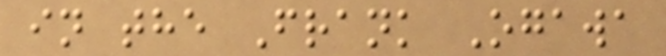in the Frank Ogawa
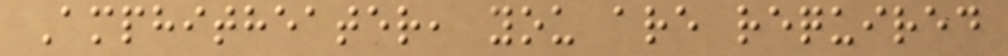Amphitheater, you are required
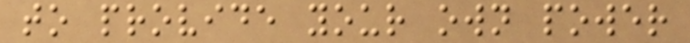to provide your own power
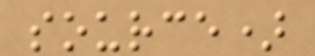source)
